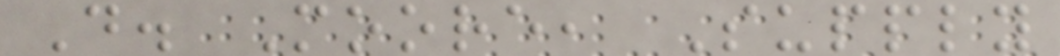D. Moore, Supply
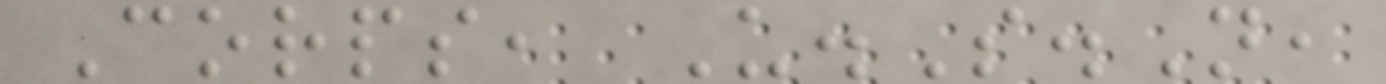Corps, U.S.N,
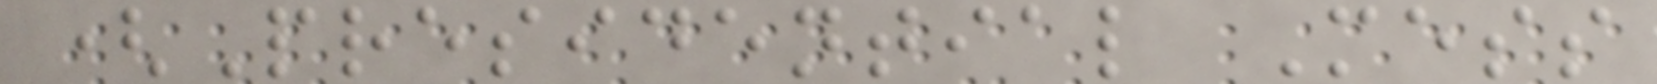(Presidential Mess
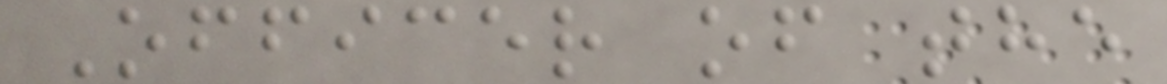Officer of the
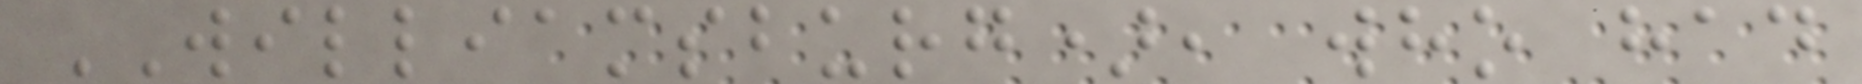WILLIAMSBURG), who had
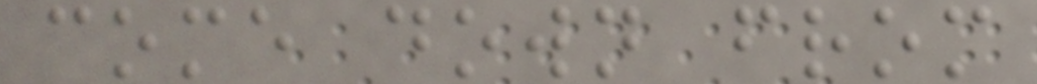come down from
